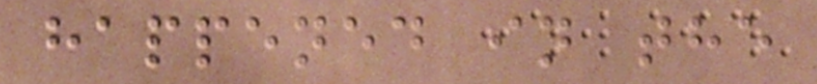happened in the
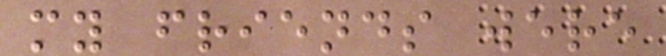my friends were
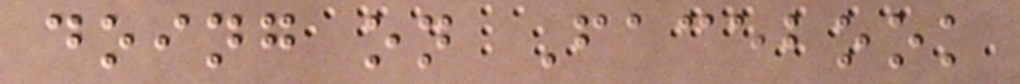doing on Facebook
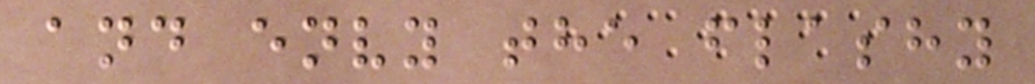and envy the flashy
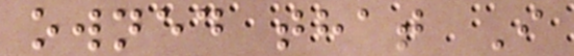owned that I
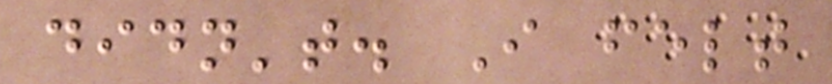didn't. I felt
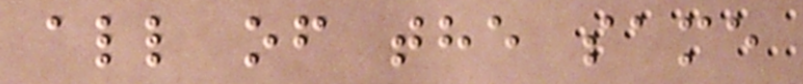all of the same
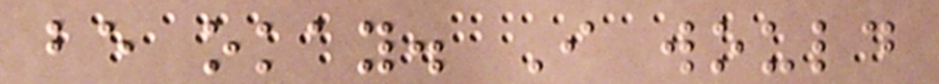be okay. I would
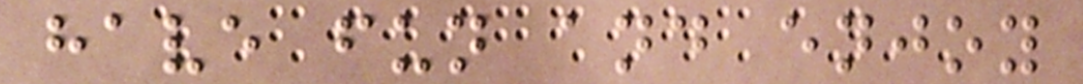have fun and enjoy
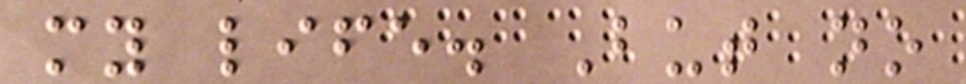my life. But no
